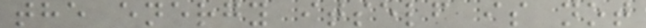the energy itself is not
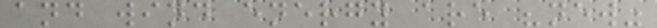and wind energy are "new"
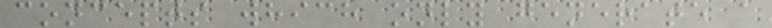concepts which only generate a
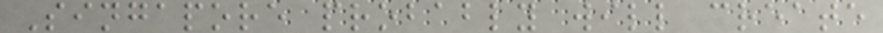Singapore probably will create
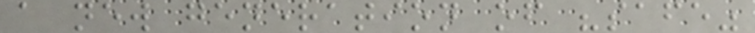a new generation of "safe"
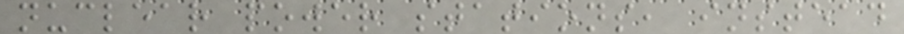nuclear power stations, instead
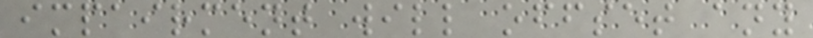impairment will offset any
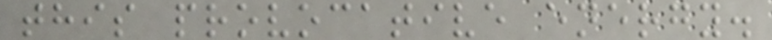this provocative energy.
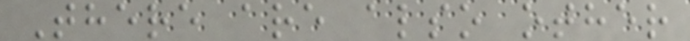There are also other
